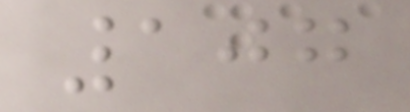107
